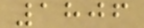1806
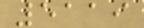5119
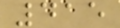415
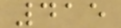415
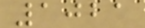1021
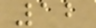12
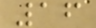16
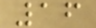16
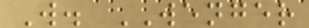W. WENGER
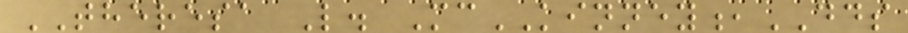THERESA L. McKINNEY,DDS
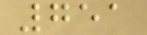751
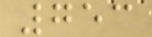753
